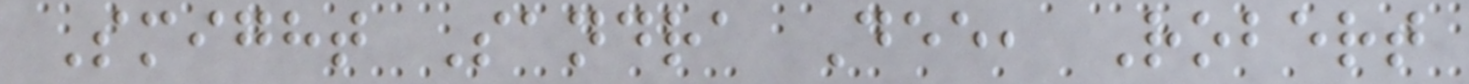Smight Sandra Dee, Robert
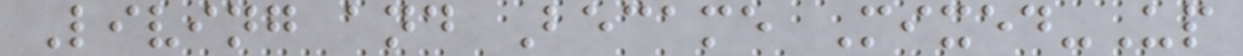Living and Became Mixed-Up
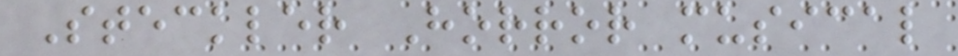Steckler Horror musical
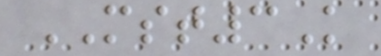MST3K
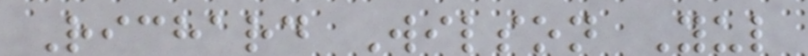Richard Wilson Yul
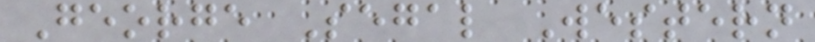George Segal Western
